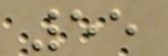55
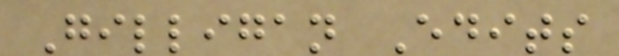Gilligan Edits
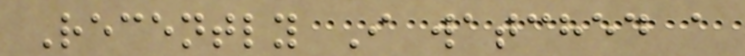Recently I watched a
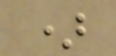)
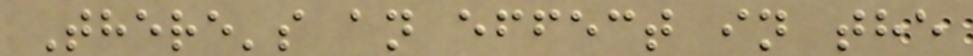There's an effect in the
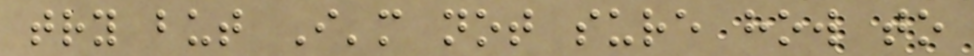try but I'm not sure how to
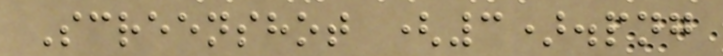Screenshot (3).png
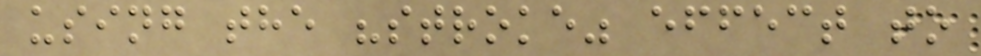using the "stroke" effect to
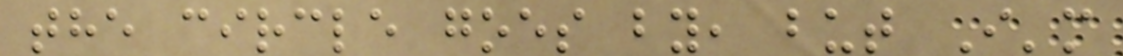the circle goes by, but I'm
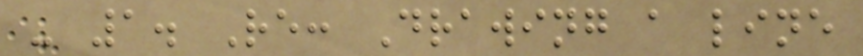- 1. Re: Drawing a line
